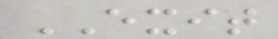EXIT
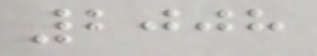2008
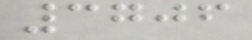3706
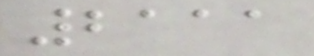2111
